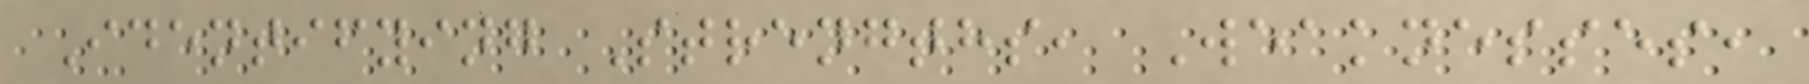Identifying Strengths, Weaknesses,
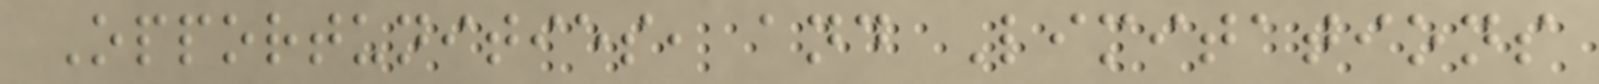Opportunities, and Limitations
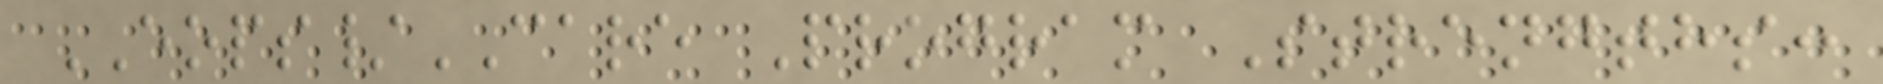EOPS/CARE Program Strengths:
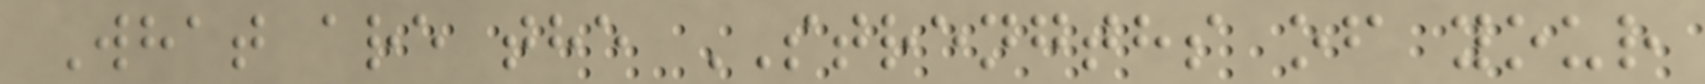What are the STRENGTHS of your
